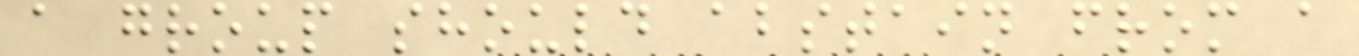a group should abstain from a
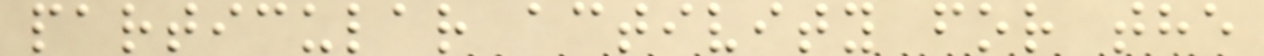particular activity for the
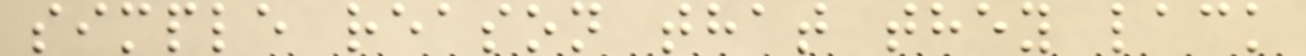simple reason that they lack
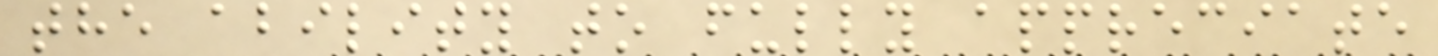the ability to fully appreciate
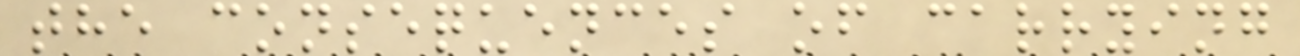the consequences of carrying
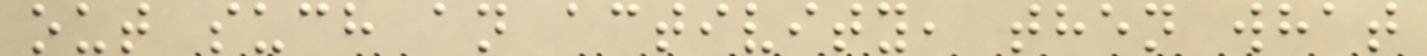out such an activity, then what
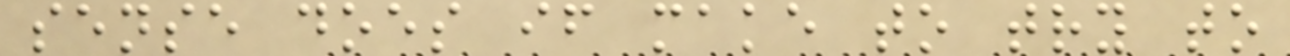sense does if make to try to
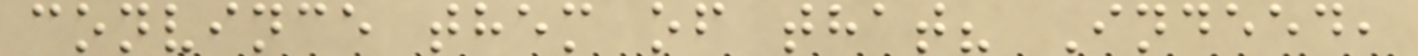convince them of that? Indeed,
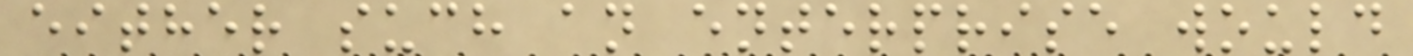either such an enterprise would
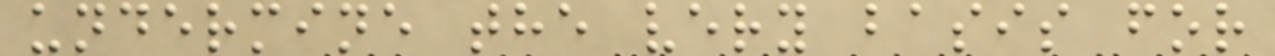undermine the very basis for
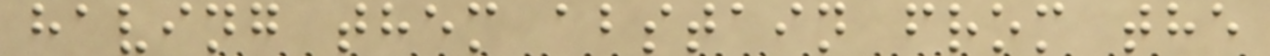having them abstain from the
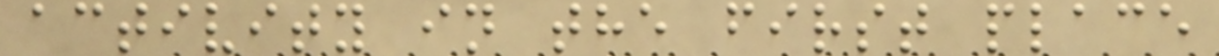activity in the first place
